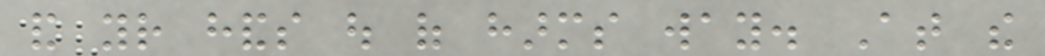and your hands out of harms way. At the
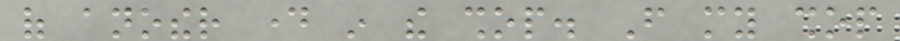of another day in the shop. From my shop
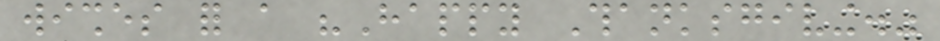wishes for a "Happy Thanksgiving."
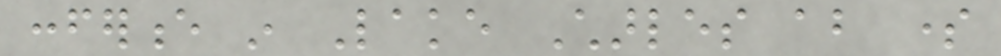conference in Lake Charles about some
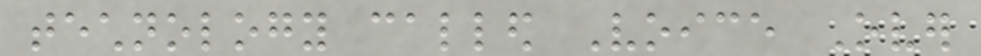technology called Voice Over
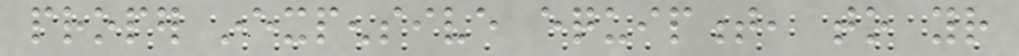proper inexpensive equipment, to your
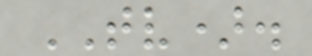TV).
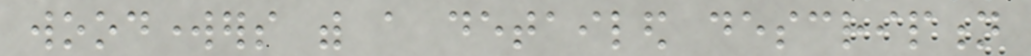woodworkers with a detailed description
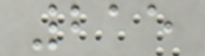215
